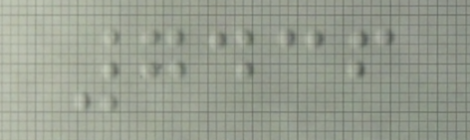7436
